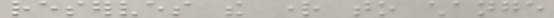reserves the right to change
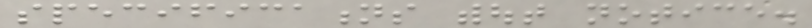specifications without notice.
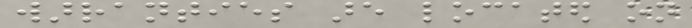warranties are located on
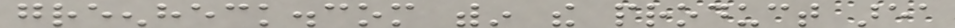greenheck.com within the product area
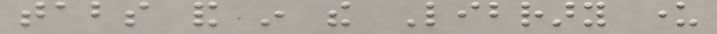tabs and in the Library under
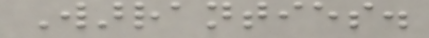Warranties.
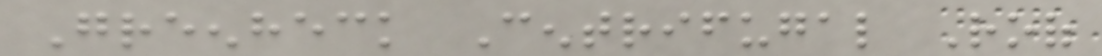Greenheck Centrifugal Roof
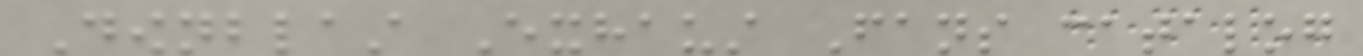Downblast Exhaust Fans catalog
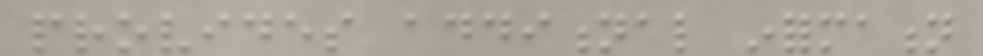provides additional information
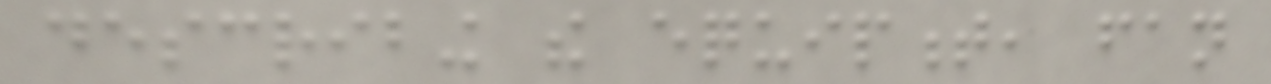describing the equipment, fan
